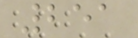251
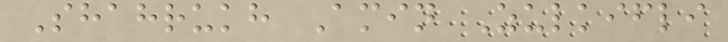Shahrukh Amin Zulkifli
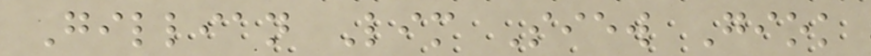Gillian Lim Siew Giok
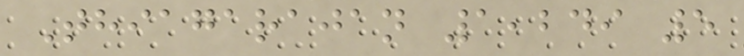Thiagarajan 1,249 5
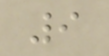9
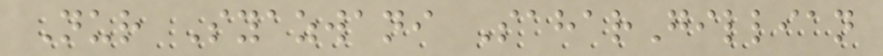Nur Syazwani SaharGillian
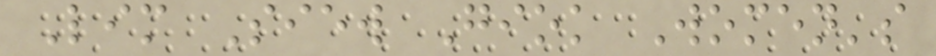Lim Siew Giok Women's
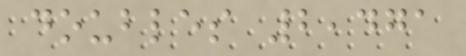doubles 2,471
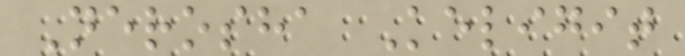Nerosha Keligit
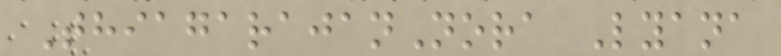ThiagarajanNora Lyana
